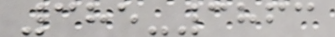385-3863
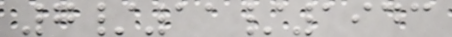7/11/1943
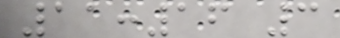11:16 3
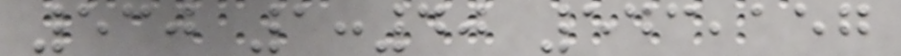530 1:40 543,157
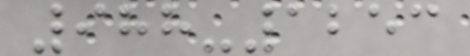988-1253
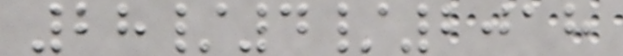28/4/2018
